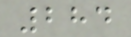284
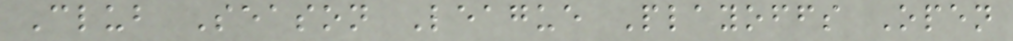Club Season League Playoffs Open
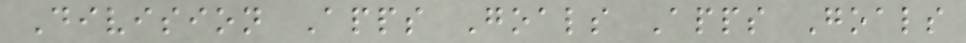Division Apps Goals Apps Goals
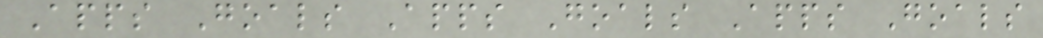Apps Goals Apps Goals Apps Goals
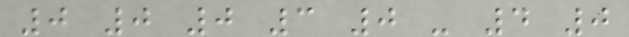0 0 0 3 0 - 4 0
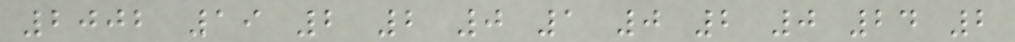2002 19 2 2 0 1 0 2 0 24 2
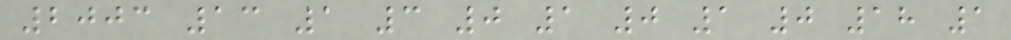2003 13 1 3 0 1 0 1 0 18 1
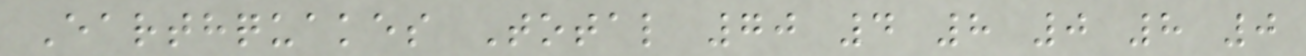Earthquakes Total 70 4 8 0 8 0
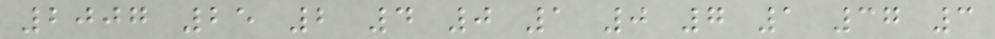2007 25 2 4 0 1 0 7 1 37 3
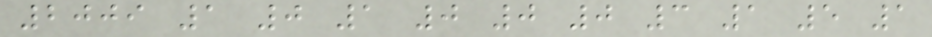2009 1 0 1 0 0 0 3 1 5 1
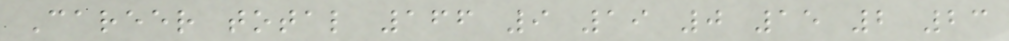Career total 166 9 19 0 15 2 23
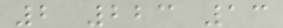2 223 13
